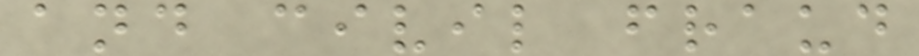and civil fraud
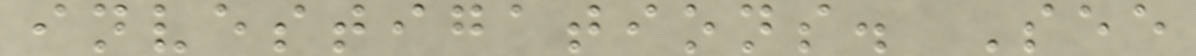investigations. See
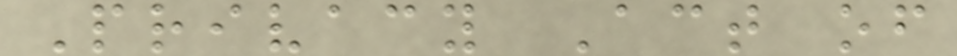Privacy Act of
